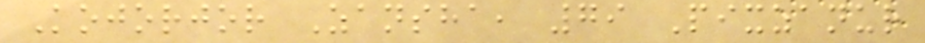Kojorjor Zansha, 79 Pixzanur
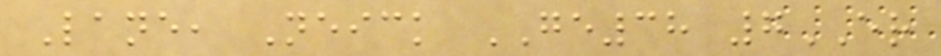Lane, Neick GE38 7ER
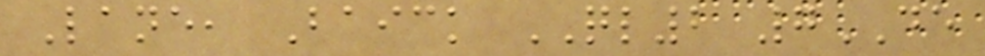Lane, Baick QL2 7DE
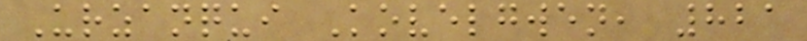Urzanqui Kovelgwen, 821
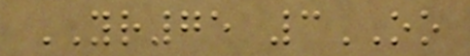YR75 3OO
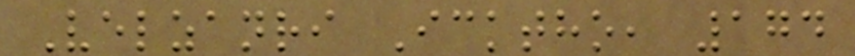Velzanri Icktho, 174
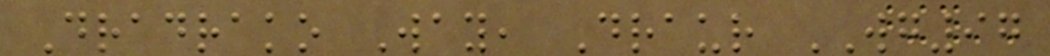Dradrako Way, Draur WG97
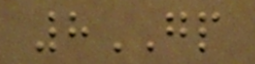8GP
